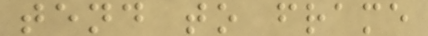tend to frame
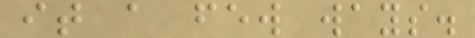it a few ways.
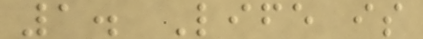1. Life is
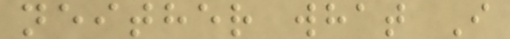neither what I
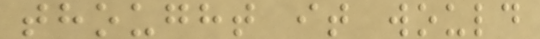thought it would
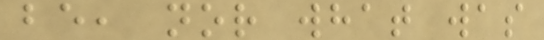be, nor what was
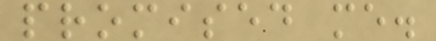promised me.
